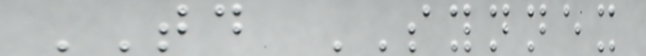TD SYNNEX
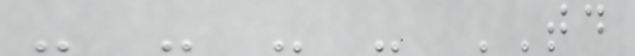- - - - TD
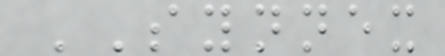SYNNEX
